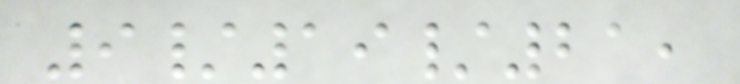9/19/21,
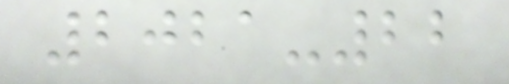2021-22
